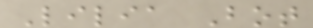Lilia Bot
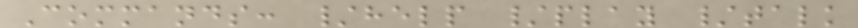Commands: /help /play /talk
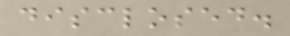disclosed.
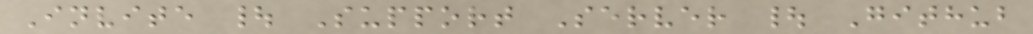Invite | Support Server | Github
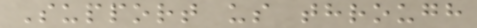Support us through
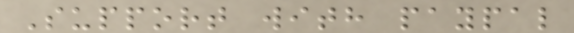Support with paypal
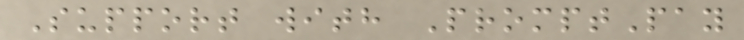Support with PromptPay
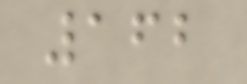162
